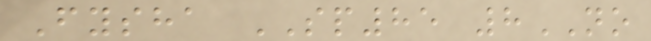Fysha SP85 8NO
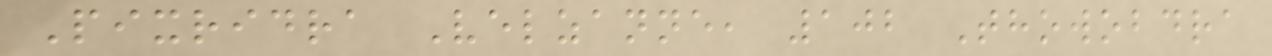Pixridra Velzanne, 102 Thowobdra
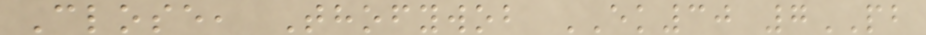Close, Thofywob EK30 7PB
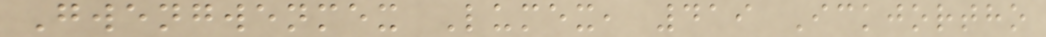Gwengwenmex Lumex, 419 Ickjortho
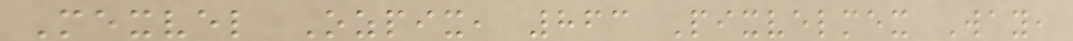Mexvel Ozpix, 863 Pixvelmex Way,
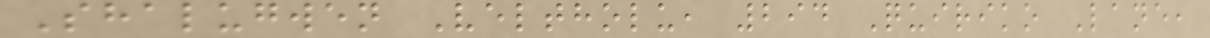Shalugwen Veltholu, 294 Quiriko Lane,
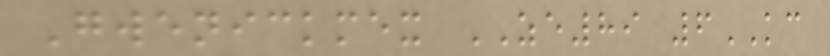Gwenickmex ZE89 6KC
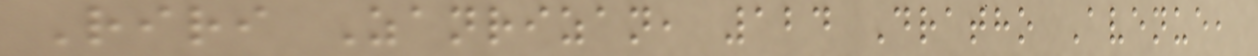Riri Zanrizan, 124 Dratho Avenue,
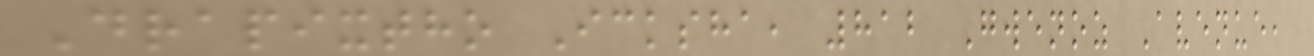Drapixtho Icksha, 812 Gwenoz Avenue,
